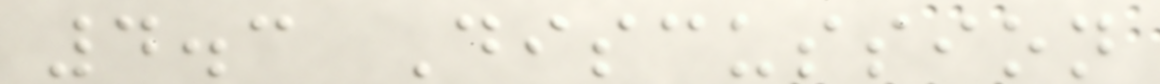4.3 Discussion
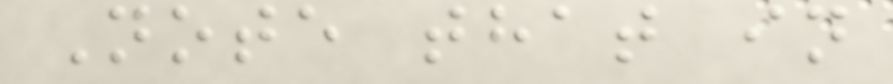Note that in
